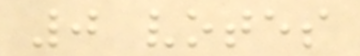0 votes
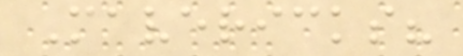Mavericks?
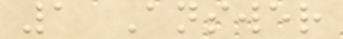1 Answer
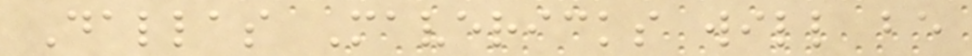Dallas Mavericks will be
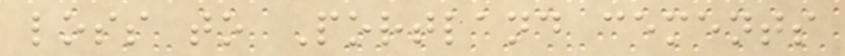loss to Portland cements
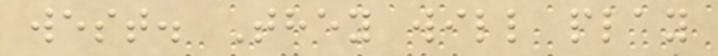west. They will play
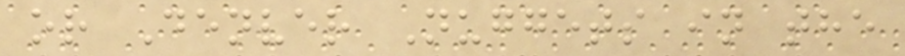or Denver Nuggets in the
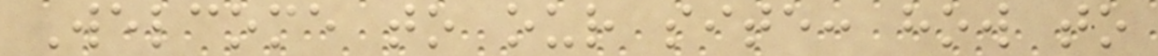Welcome to our site: how to
